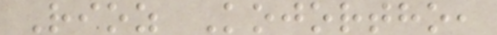Rioz Kojortho,
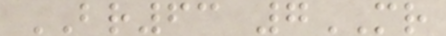BR63 7MR
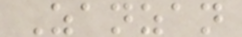Zanzan
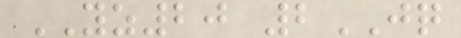YZ20 2JQ
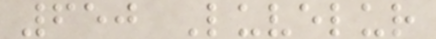650 Luvelur
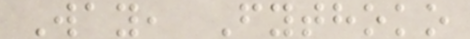Way, Fythoko
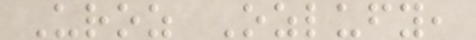Uroz Ozlufy,
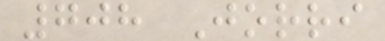708 Jorri
